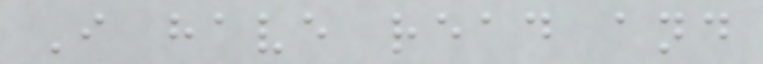I have read and
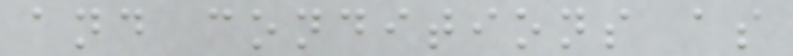and conditions as
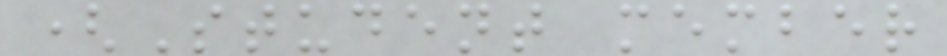(Student member
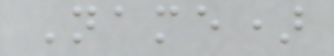Name)
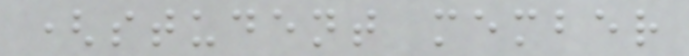(student member
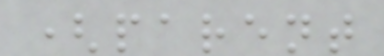(parent
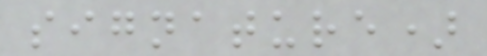signature)
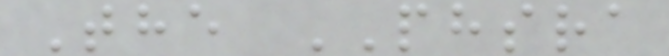The PHSRA
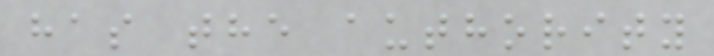has the authority
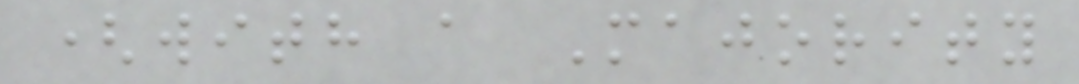(with a Majority
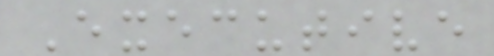Executive
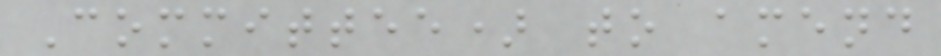Committee) to amend
